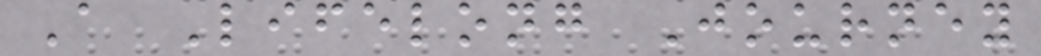A Lifelong Journey
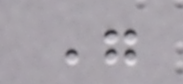"
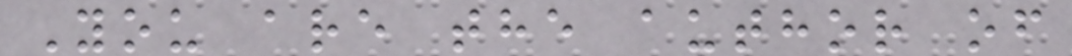You are the author of
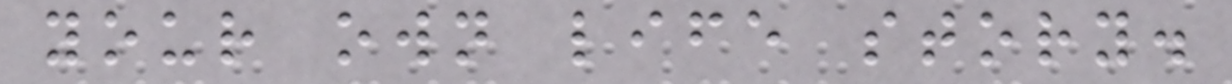your own life story.
